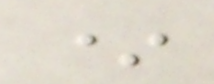*
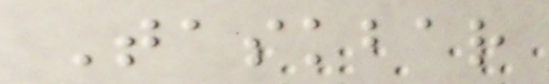Taskbar
